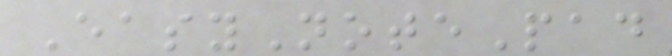EasyNotePad
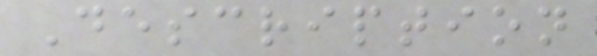Description
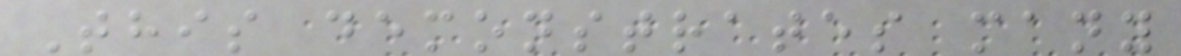This demonstrates many
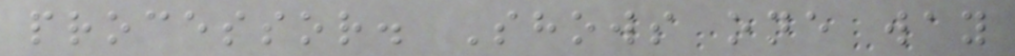processor. Shows one way
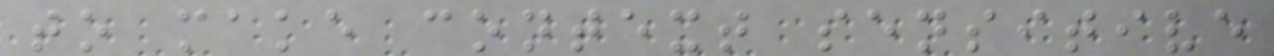to make context sensitive
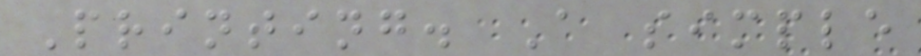Printing. A simple
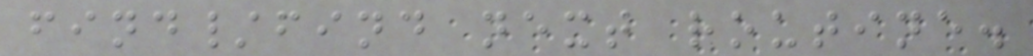find/find next routine.
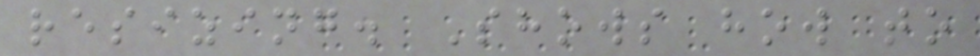resizing. Shows how to
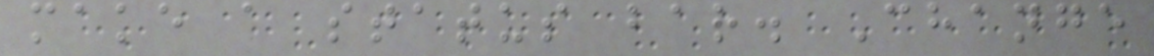make a status bar. Change
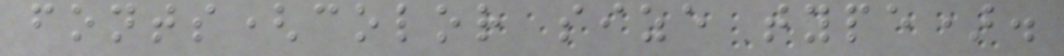fonts(color size type).
